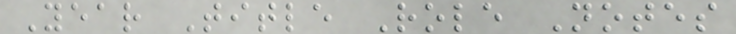Year Title Role Notes
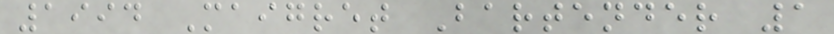1994 Maigret Bartender 1
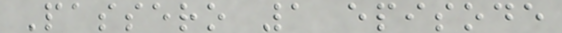Passero 1 episode
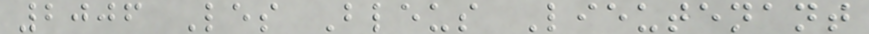2006 Les Bleus Lieutenant
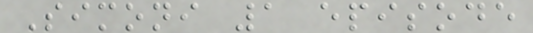Simoni 1 episode
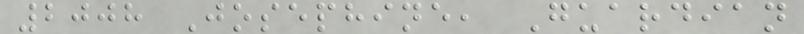2008 Josephine, Guardian
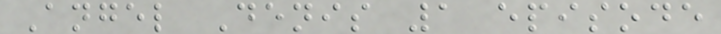Angel Denis 1 episode
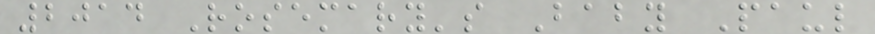2014 Rosemary's Baby Paul
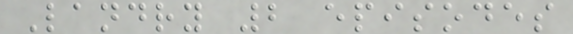Landry 2 episodes
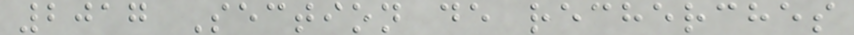2017 Section de recherches
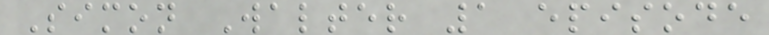Simon Walter 1 episode
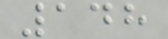148
